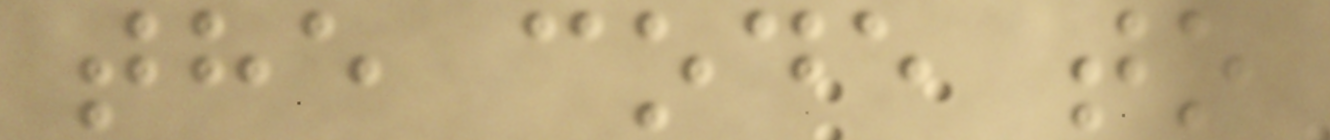the code to
